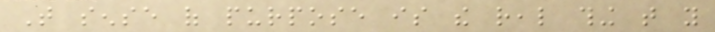That sense of purpose is the real thing that you
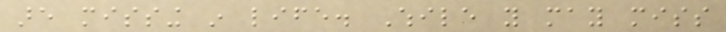are missing in life. While you may miss
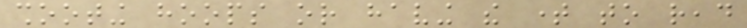shooting hoops or having the time to read
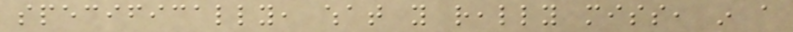specifically, what you really miss, in a
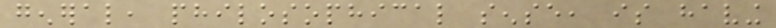general, philosophical sense, is having
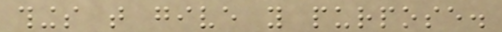things that give you purpose.
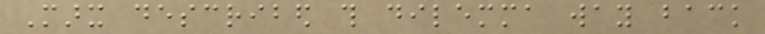Marx described this dilemma way back
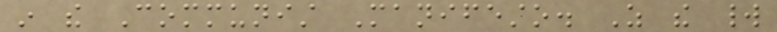in the Communist Manifesto. As the world
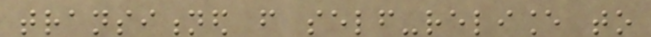transitioned from self-reliance to
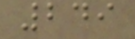249
